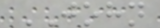JOHN
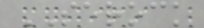SEROCK
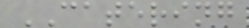CATERING
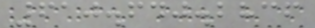610.640.2836
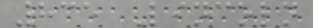835 Lincoln
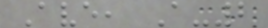Ave, A-2
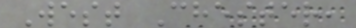West Chester,
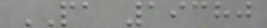PA 19380
